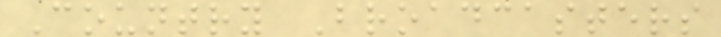Country Broadcasters
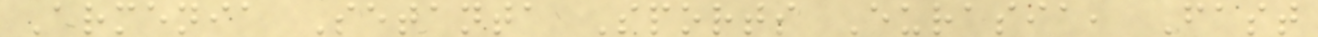Armenia Setanta Sports Eurasia, Fast
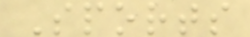Sports
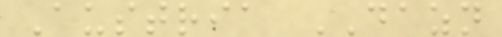Austria DAZN
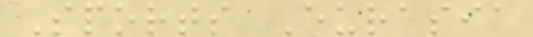Sports Eurasia
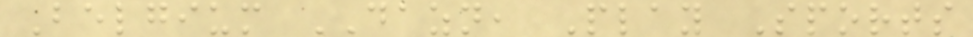Belgium DAZN, Play Sports
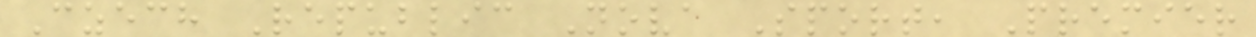Czech Republic Nova Sport, Premier
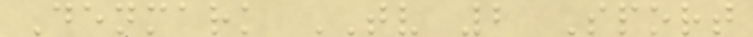Denmark TV 2 Sport
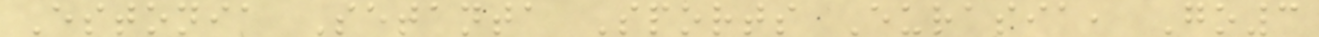Estonia Setanta Sports Eurasia, Go3
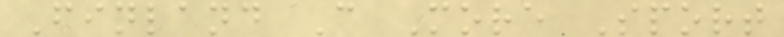Finland C More Sport
